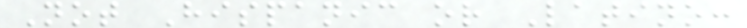Not Hispanic or Latino:
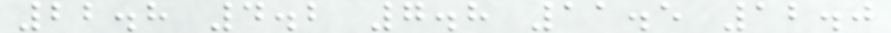22.8 4.2 7.8 11.5 12.0
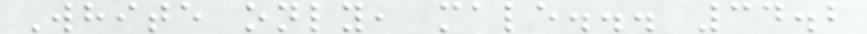White only, male... 34.2
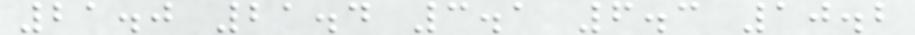21.0 21.4 3.1 6.3 10.2
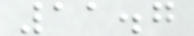11.7
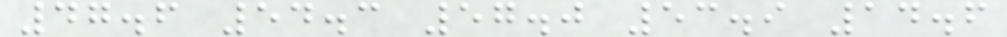47.6 54.3 57.0 53.9 14.6
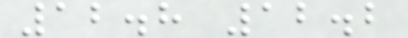12.8 12.2
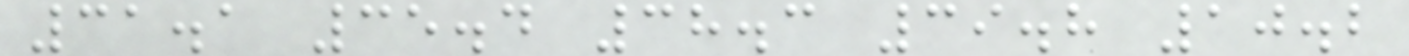31.1 35.4 38.3 39.8 10.2
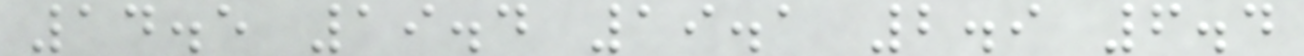14.5 19.4 19.1 2.9 6.4
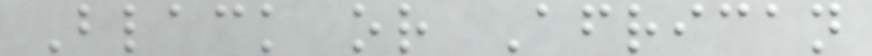Black or African
